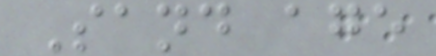Sand age
